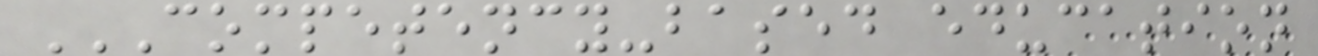COMPETENCY-BASED EDUCATION
